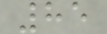85
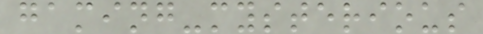gaming-mysterious
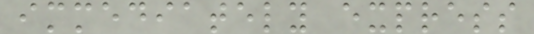immediately express
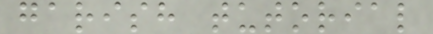garish tutorial
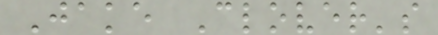Jake Clover's
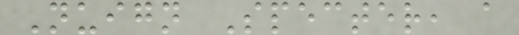Nuign Specter, a
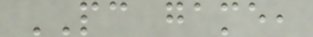PC game,
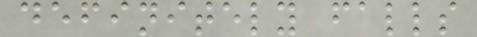definitely falls
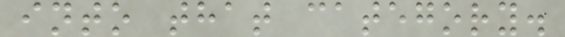into that category.
